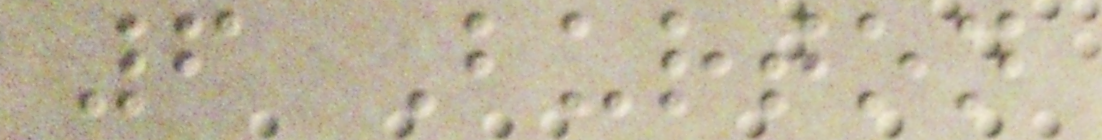6 Burton
